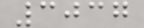3037
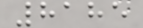8185
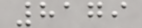8179
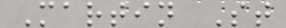Martin St
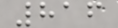816
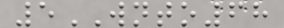5WNTO68
